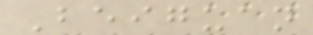Beiguan
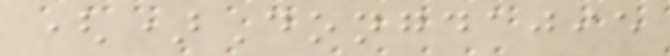()Dongdajie
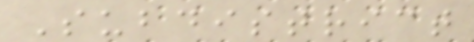Subdistrict
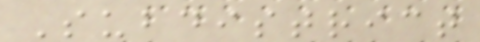Subdistrict
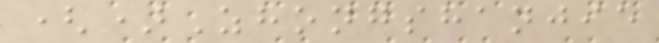()Zhongshanjie
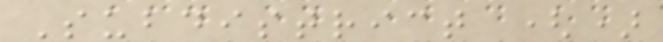Subdistrict ()
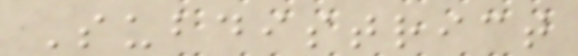Subdistrict
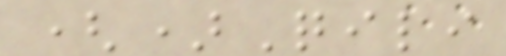()Qili
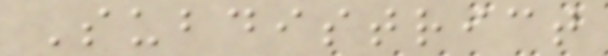Subdistrict
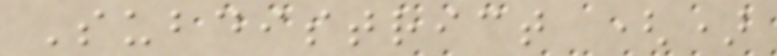Subdistrict ()
